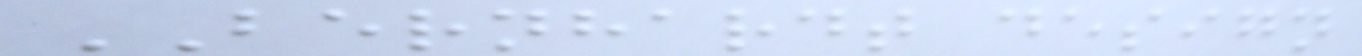BERNHARDT design
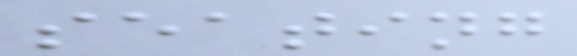seating
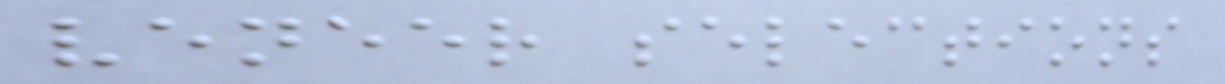veneer selections
